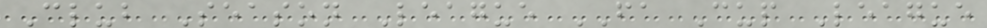Club Season League FA Cup League
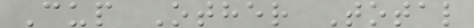Cup Other Total
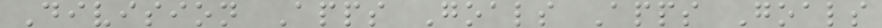Division Apps Goals Apps Goals
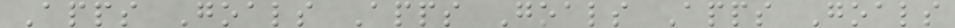Apps Goals Apps Goals Apps Goals
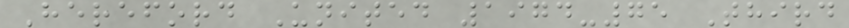Hereford United 1974-75 Third
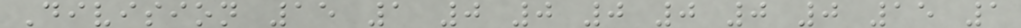Division 15 1 0 0 0 0 0 0 15 1
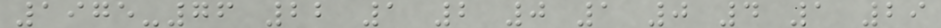1975-76 22 1 2 0 1 0 4 1 29
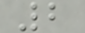2
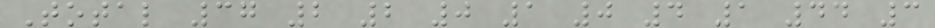Total 37 2 2 0 1 0 4 1 44 3
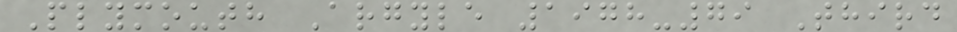Plymouth Argyle 1978-79 Third
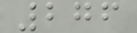276
